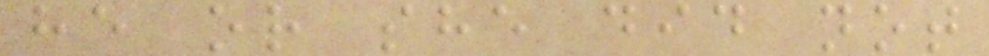he or she did not
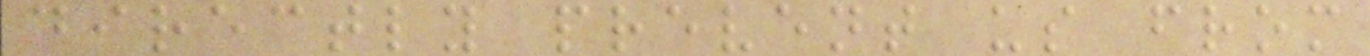directly prevent us from
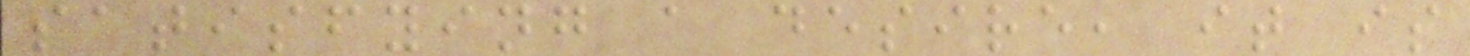satisfying a desire, it is
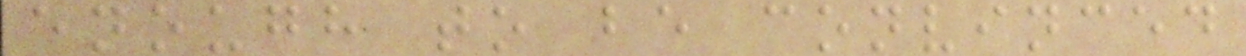enough to be convinced
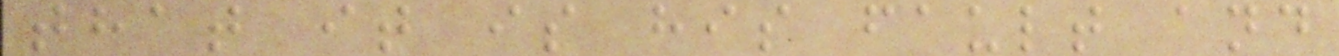that it is his fault and
